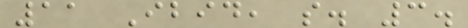11 Ibid, s. 3.
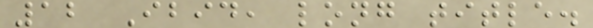12 Ibid, long title.
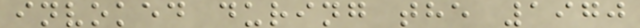invoked during the 1970
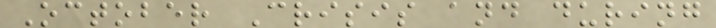October Crisis and during
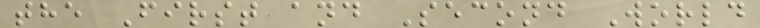the First and Second World
